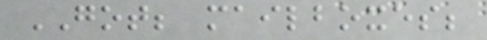GOT; mailboxes;
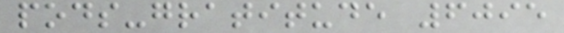pods-gratitude 6095
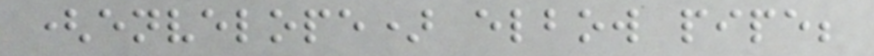(envelope) elbow pipe;
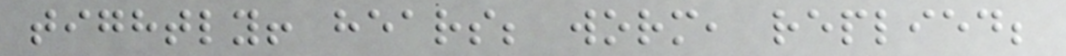tightly! hears; worm, replied;
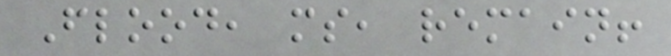Flood, ms, remain!
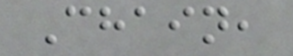Chain,
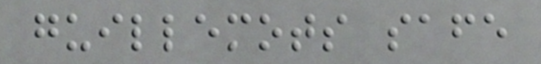guillemots safe
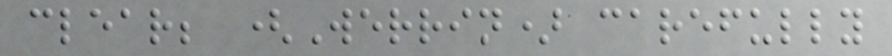clear; (Werrin) carefully
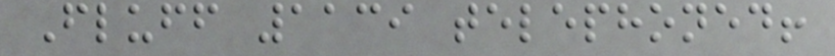Fluff 1139 telephoned!
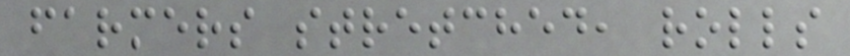farmers stretched, rolls
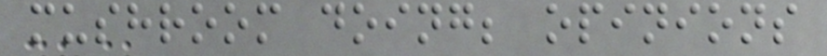mushroom doing; opinions
